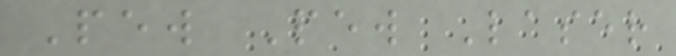Pew Pew Laser
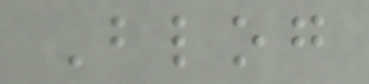Blog
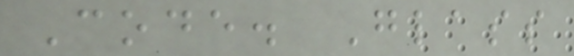Code. Glass
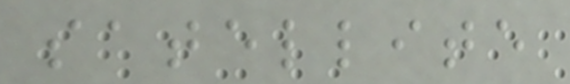satellite
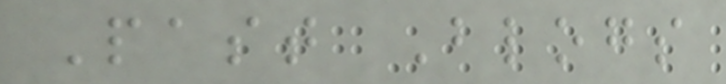Past Blogs
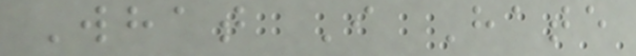What I Hate
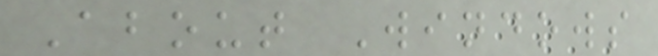About Windows
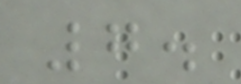7.
